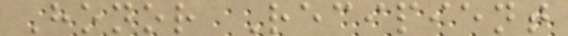Honor Recipient
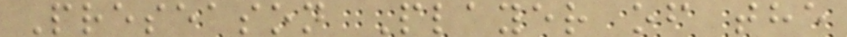Preseason Player of the
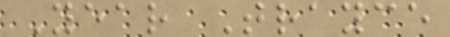Year Trayce
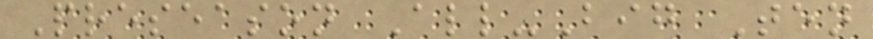Preseason All-Big Ten
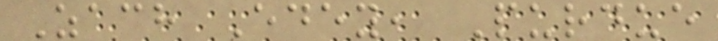Zach Edey, Purdue
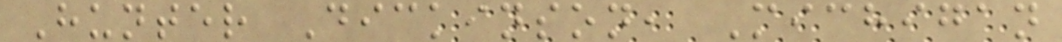Hunter Dickinson, Michigan
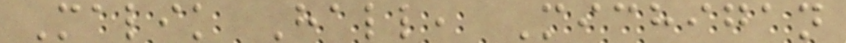Malik Hall, Michigan
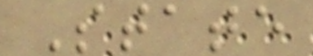State
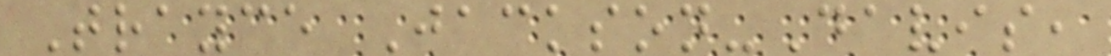Trayce Jackson-Davis,
